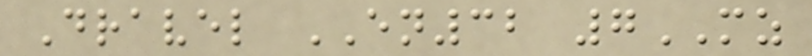Dravel EN32 7MZ
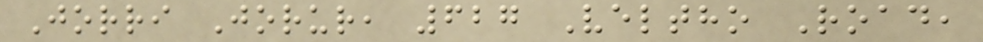Jorri Jorur, 627 Veltho Road,
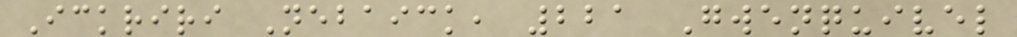Ickriri Nebaick, 221 Gwenquivel
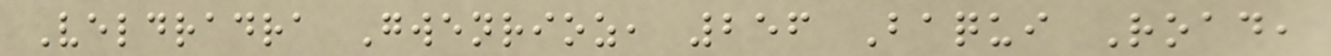Veldradra Gwenrioz, 256 Baqui Road,
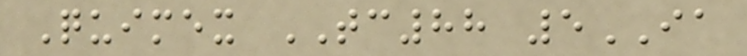Quimex TC88 5IA
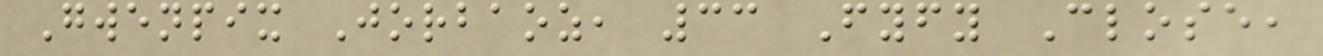Gwenpix Jorbaoz, 33 Fyfy Close,
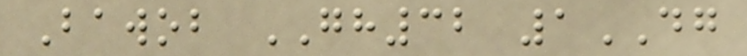Bawob GH32 1DG
